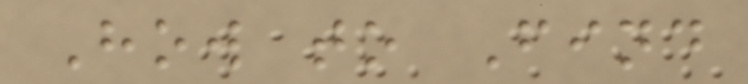How to Find
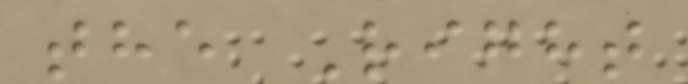the Right
